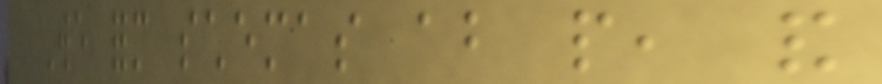We form schemas about people, and
